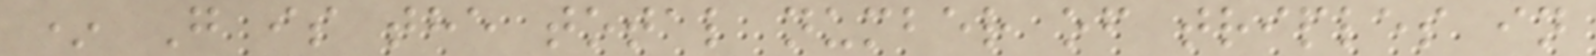* G is the total number of triples in
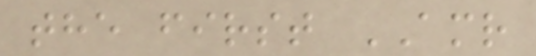the first AMR
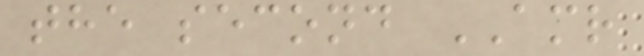the second AMR
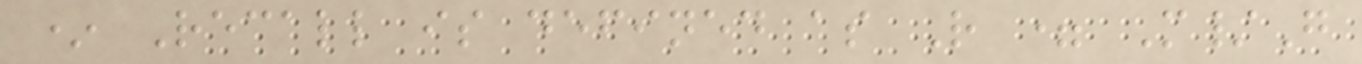* Recall is defined as R = M/G
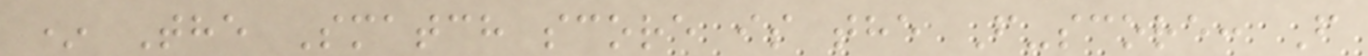* The Smatch score is the F-score: F
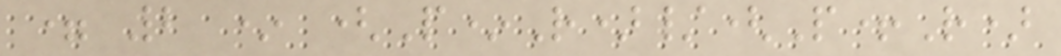= 2 * (P*R)/(P+R)
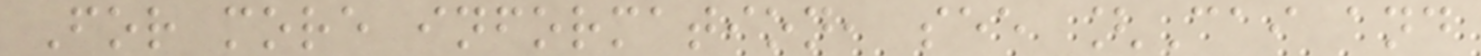For more information, see [Cai and
